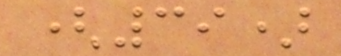(39)
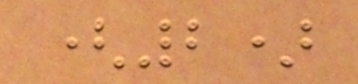(2)
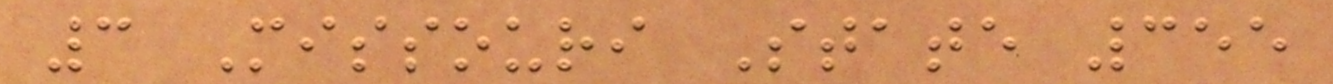3 Missouri State 355
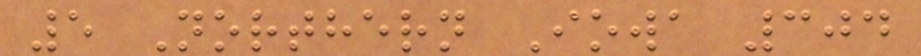5 Northern Iowa 304
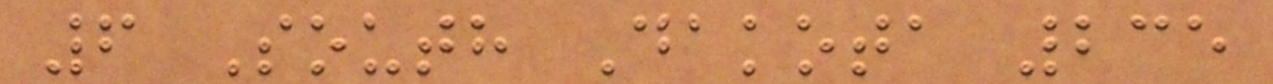6 South Dakota 235
